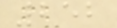252
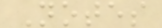Notes
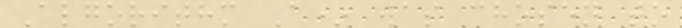Algorithm A* was chosen to
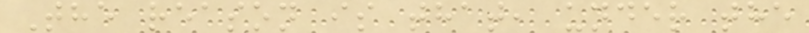The reason is that, under the
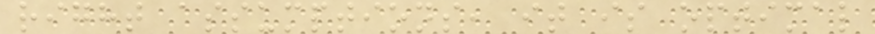right assumptions, it is optimal
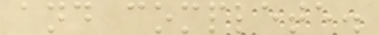and complete.
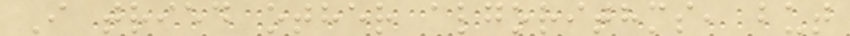I tried other algorithms, but
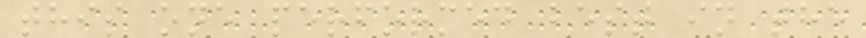this one performed best in the
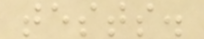tests.
